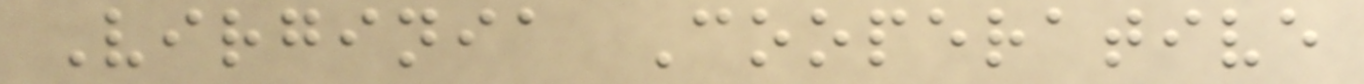Virginia Cooperative
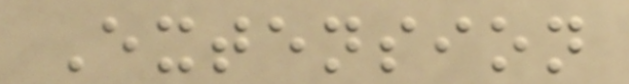Extension
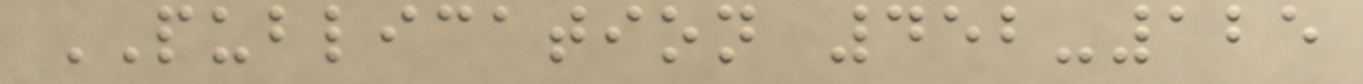PUBLICATION 452-125
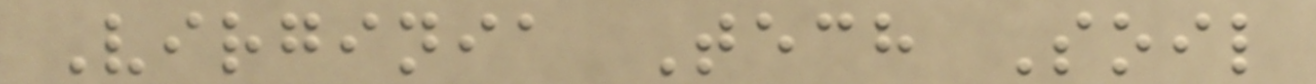Virginia Tech Soil
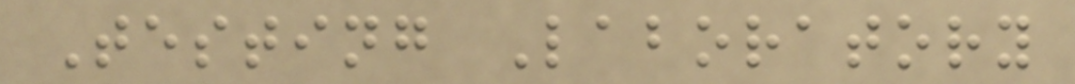Testing Laboratory
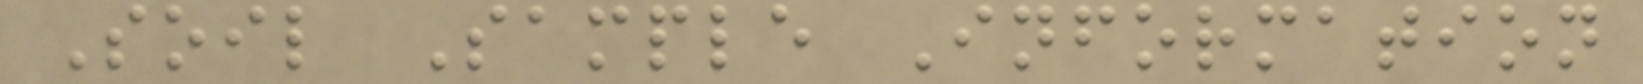Soil Sample Information
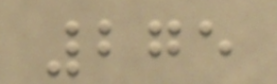275
